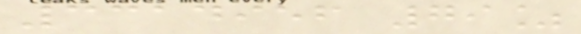3314956 79%
